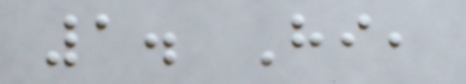1. Hi,
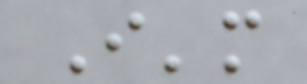I'm
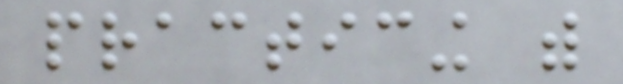practicing with
